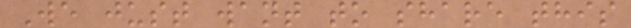We just want to share this
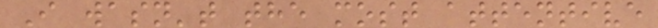I wasn't the most attentive
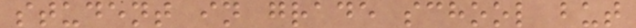student in grade school but
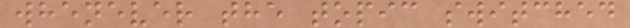whenever the topic switched
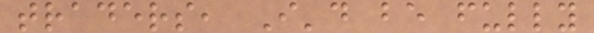traders, I'd be fully
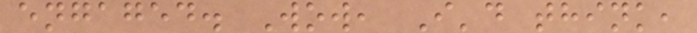engaged. Wow, I'd think,
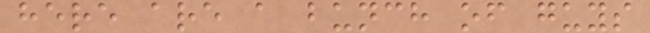here are a bunch of guys
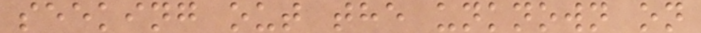seeking out the unknown on
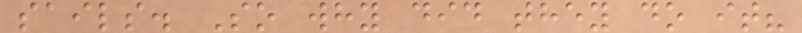sails. So why did they do it?
